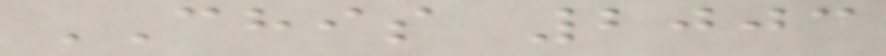CHIS 2003
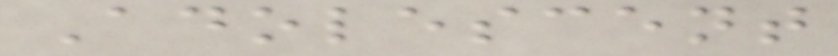Adolescent
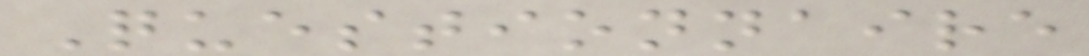Questionnaire
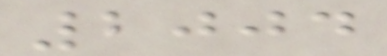2004
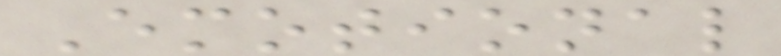Emotional
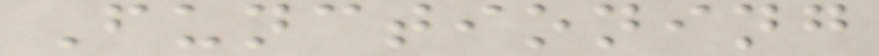Functioning
